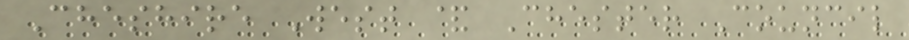Cheshire West & Chester Council
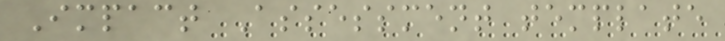Impact Assessment template
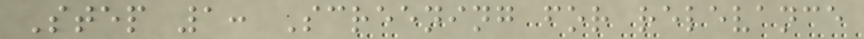Step 1: Screening for relevance
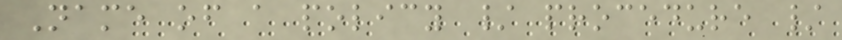Name of a policy / procedure /
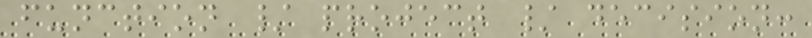function / project / decision:
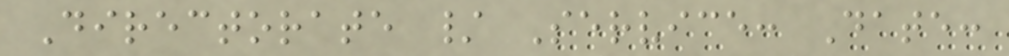Directorate / Service: Date:
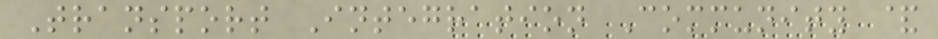Transport Integration Community &
